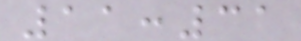11:31
